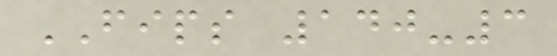FIPS 140-3
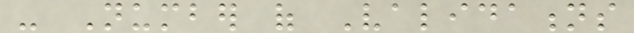- Number of Validations
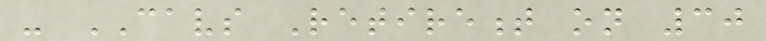- CAVS Retirement on 30
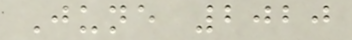June 2020
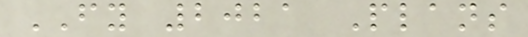FY 2021 Plans
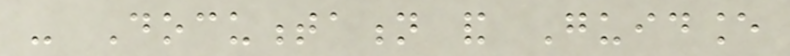- Documentation and Guidance
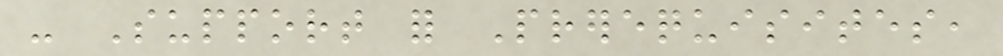- Support for Prerequisites,
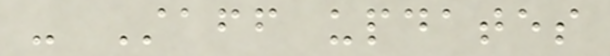- Staff updates
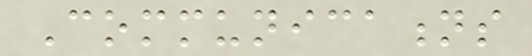Communications
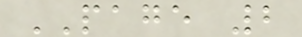PAGE 2
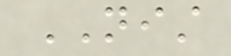NIST
